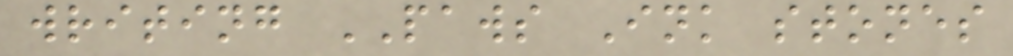writing PAWS Ink stones
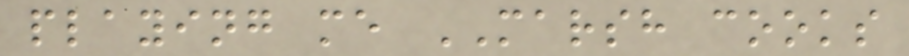playing me MARSH cooks
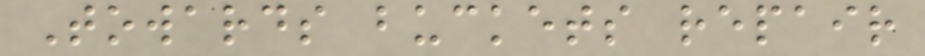Towards buckets repair
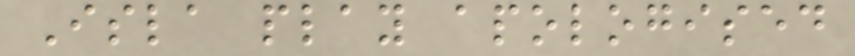Isla play apologised
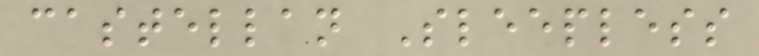castellan Sleepless
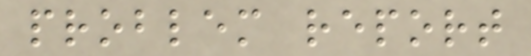problem report
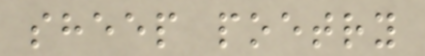sheep poetry
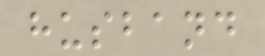husband
